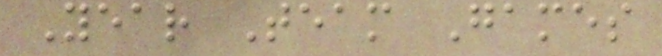Year Team Games
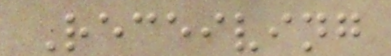Receiving
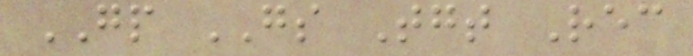GP GS Tgt Rec
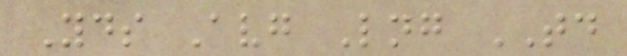Yds Avg Lng TD
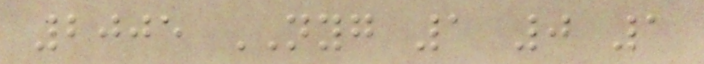2005 NYG 1 0 1
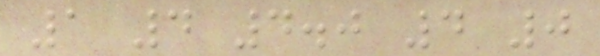1 4 4.0 4 0
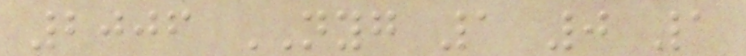2006 NYG 1 0 1
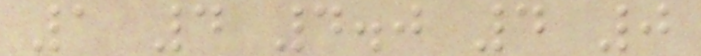1 4 4.0 4 0
